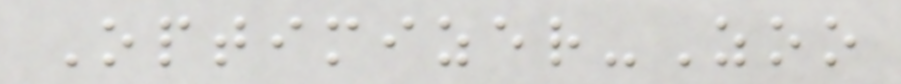Optimizer-Zoo
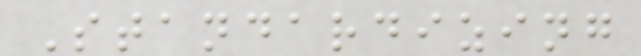Standardizing
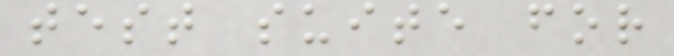test suite for
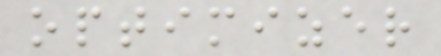optimizer
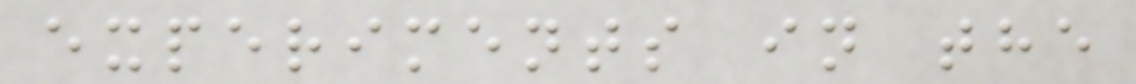experiments in the
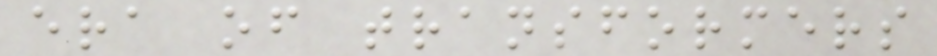era of transformers
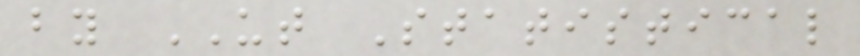by UT Statistical
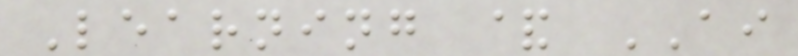Learning & AI
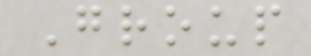Group
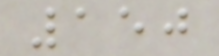150
